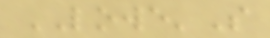LOWE'S
